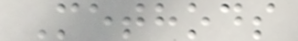Methods
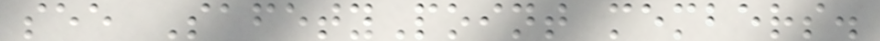see SafetyPoint members.
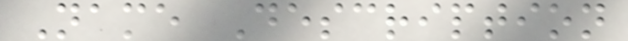Name Description
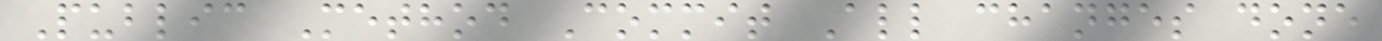Public Method Commit All changes done
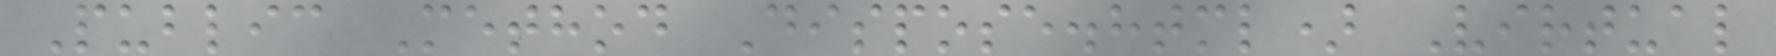Public Method Dispose.html) Virtual
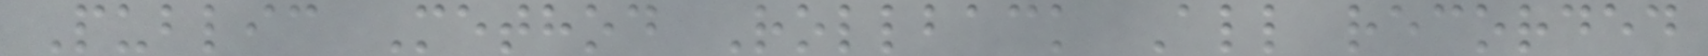Public Method Rollback All recorded
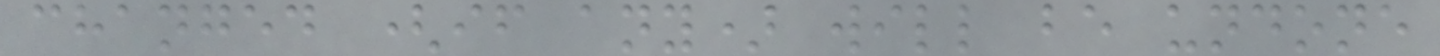changed (if any) will be undone
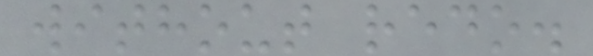without redo.
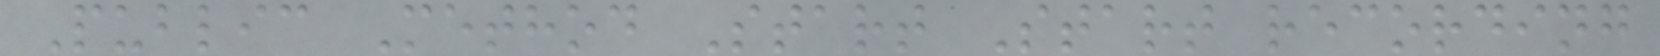Public Method Start Start recording
